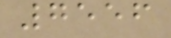7556
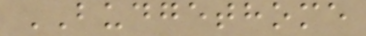BUDGETHOME
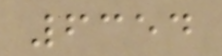6354
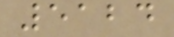5124
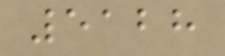5128
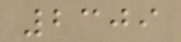2309
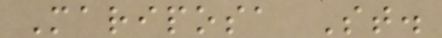Mariposa St.
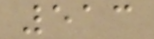513
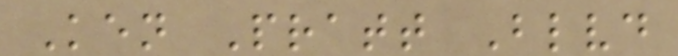Ken Pratt Blvd
